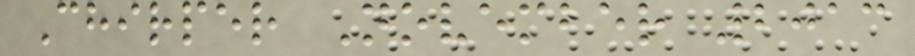Chirper November 2013
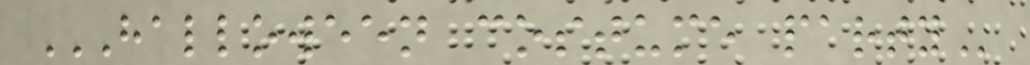HALLOWEEN COSTUME PARTY
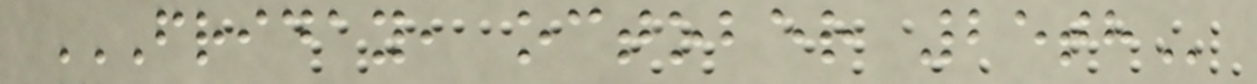FRIDAY, OCTOBER 25TH
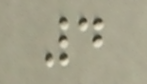4
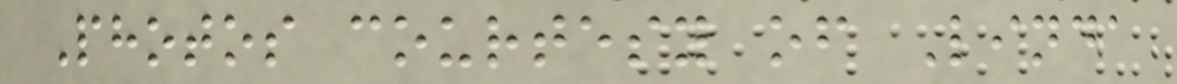Photos courtesy of Linda
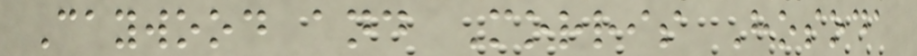Caywood and Morris Hosoda
